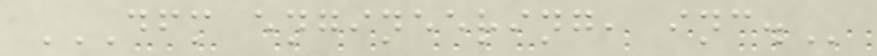DFM ENGINEERING, INC.
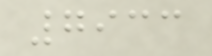7933
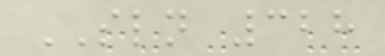SLN 328
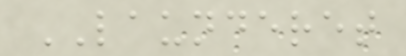LAUNDERET
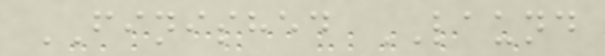FINISHED LAUND
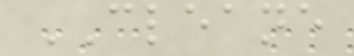CLEANE
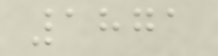1871
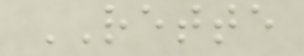RETTE
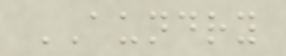AUNDRY
